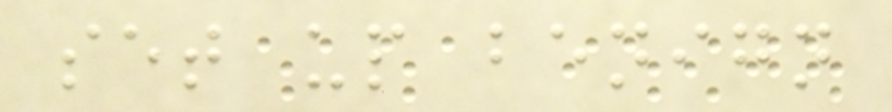set up benign
